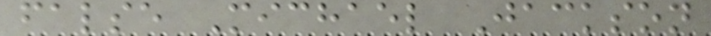false Michael Jackson
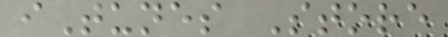iTunes Store
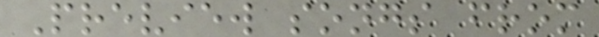Preview songs from
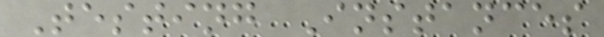Testing Instances
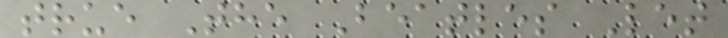true The Beatles Let
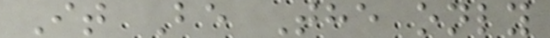It Be The only
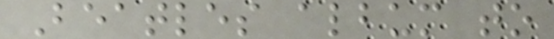Beatles album to
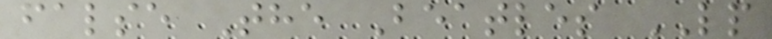false The Beatles LP
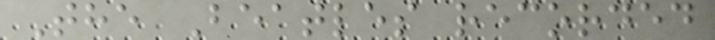The Beatles recorded
